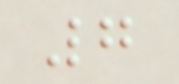7
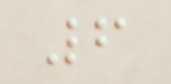6
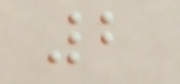2
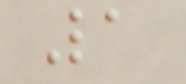1
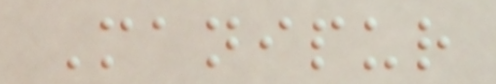Manipur
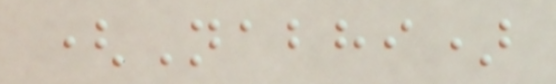(Nabhi)
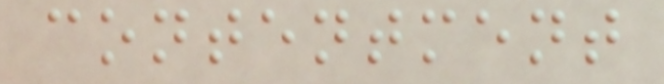contentment
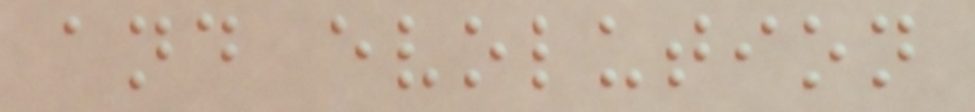and evolution
